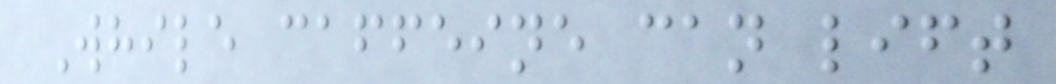While caffeine can lift
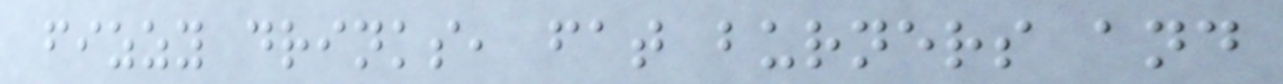fizzy drinks, fat burners and
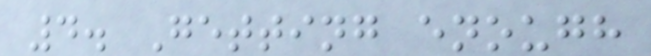4. Getting enough
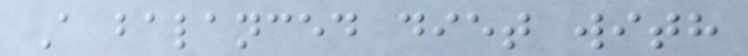A balanced diet with
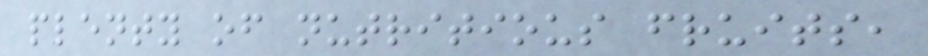plenty of nutritious fruits,
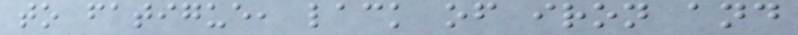to fatigue, lack of iron and
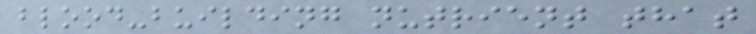blood-building nutrient that
